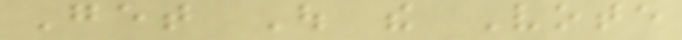Get Out the Vote
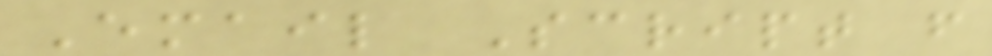Email Script from
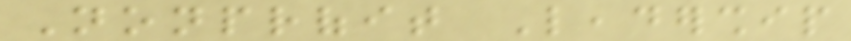Nonprofit Leadership
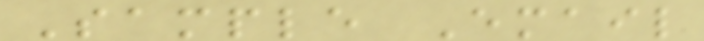Sample Email
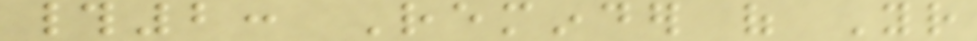#2: Reminder of Your
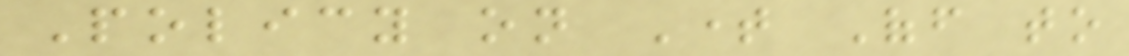Policy on Time Off to
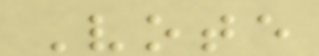Vote
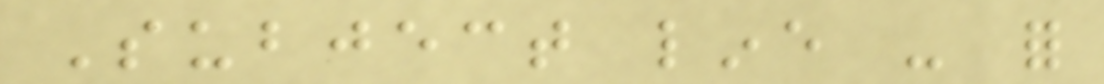Subject line - for
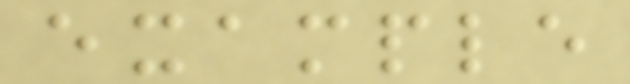example
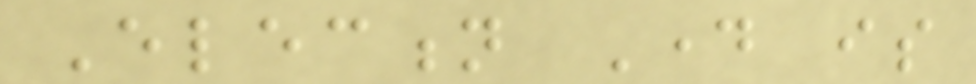Election Day is
